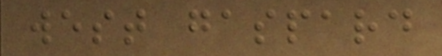west gaspard
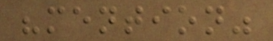"mention"
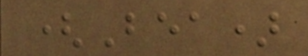(Bea)
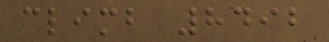climb 8492
